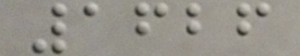1626
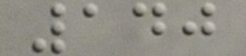140
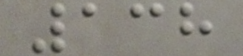138
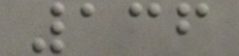136
